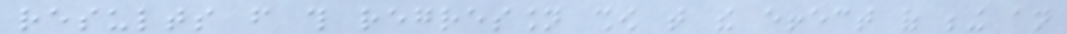results from this regression show that the effect of being an
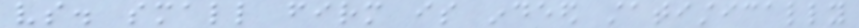vs. small firm is indeed statistically
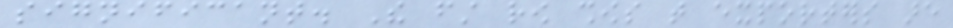significant. The first row shows that exporters are
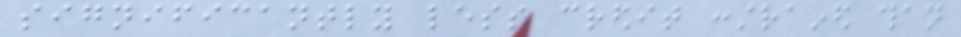significantly less credit constrained than
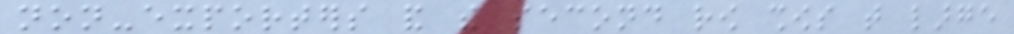non-exporters and the second row shows that large
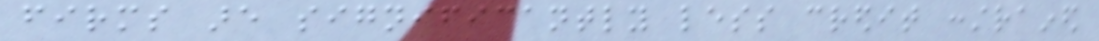firms are significantly less credit constrained
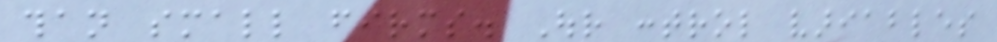than small firms. Our control variables
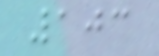103
